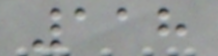118
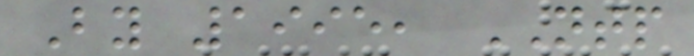By 1995, NTP
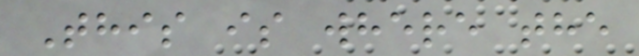This is where the
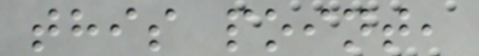this point,
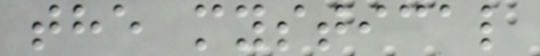the mystical
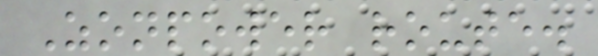Zonpower route.
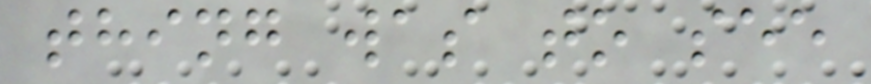thing was to see
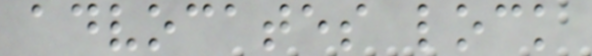advocates lock
